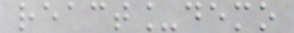react_demo
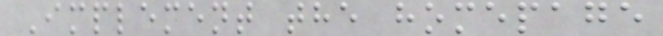Implement the homepage
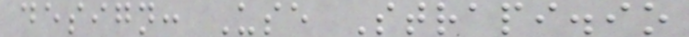design: Use Strapi.io
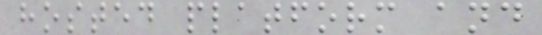hosted platform and
